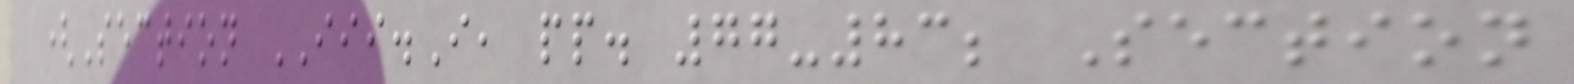(Section III.I, pp. 77-83; Section
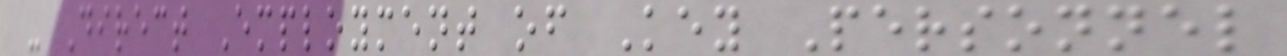- Direct Employment of Key Personnel
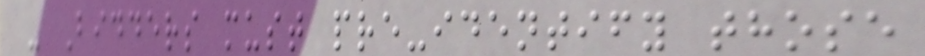- Bidders must pre-identify those
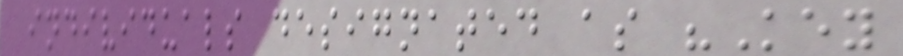individuals designated as "Key
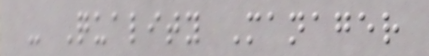- Quality Manager
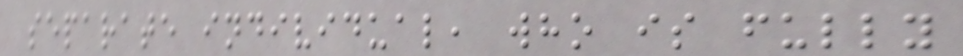separate individual, who is fully
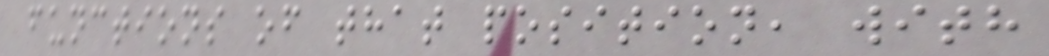functions of that position, with
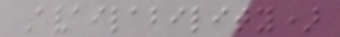Availability)
